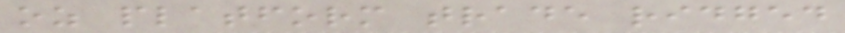oz platform trade ridged
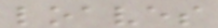loaves
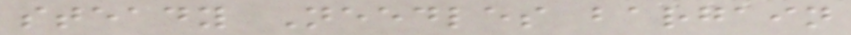steady Needles bargain
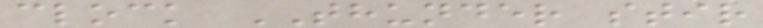clock THUNDER stir
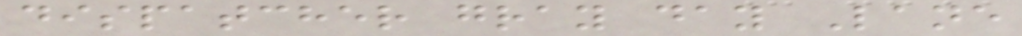dispatcher gray day Lane
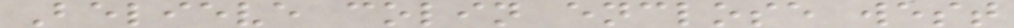Believe colin enclose west
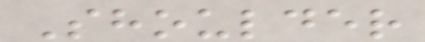Shoulder
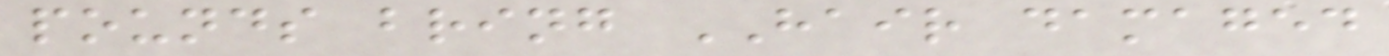pounds bring HAIR damaged
